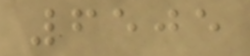6505
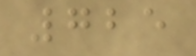725
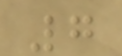7
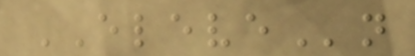ELEVEn
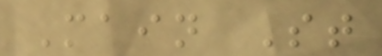Main St
